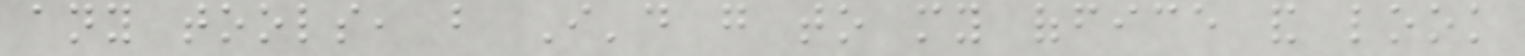any tools, but I'd go to my office and look
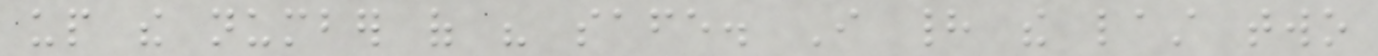up the number of his safe. I had the last two
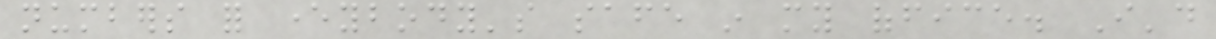numbers for everybody's safe in my office. I'd
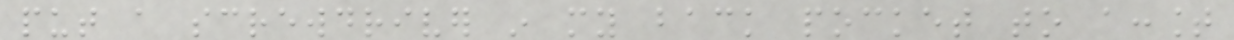put a screwdriver in my back pocket to account
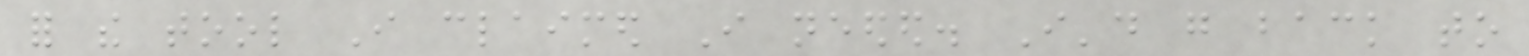for the tool I claimed I needed. I'd go back to
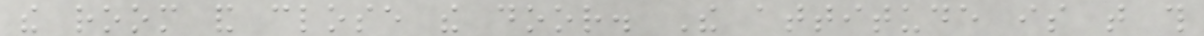the room and close the door. The attitude is that this
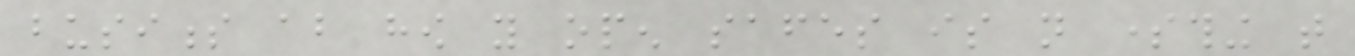business about how you open safes is not something that
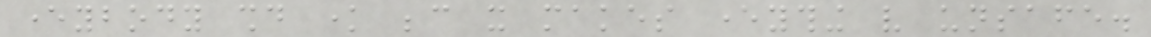everybody should know because it makes everything very unsafe.
